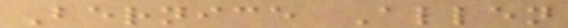Bernice Allen
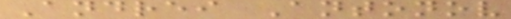Andrei Antonov
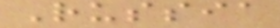Russia
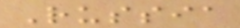Russia
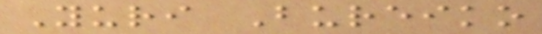Yuri Bureiko
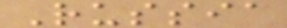Russia
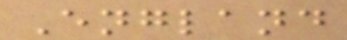England
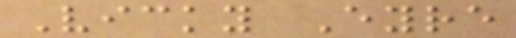Vicky Eyre
